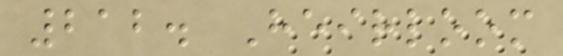212. Heirloom
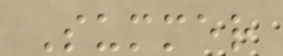Summer
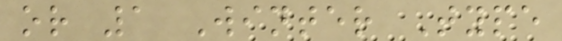or 1 Winter Type
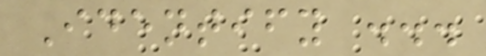Identify ...
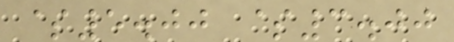$5.00 $3.00
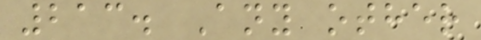213. Any other
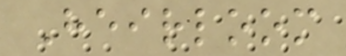Heirloom
